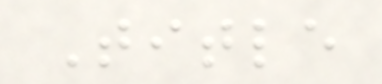Title
